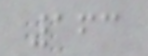163
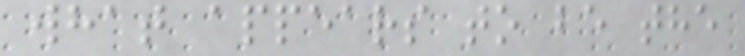what appears to be the
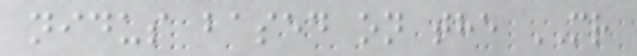nidus based on the MR
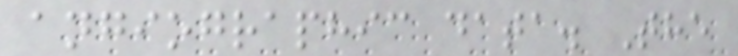angiographic data. The
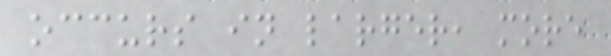occurs in larger, more
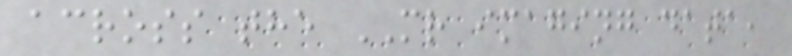across the MR imaging data,
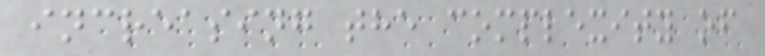increasing the complexity of
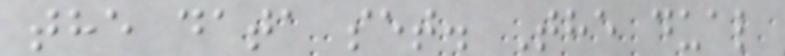the data set. The dual
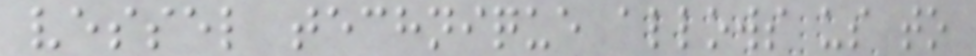vessel technique allows us to
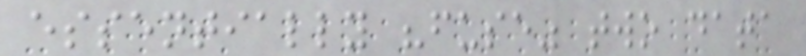essentially "fuse" two data
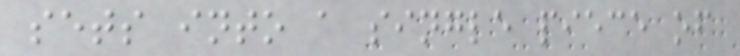sets into a single piece of
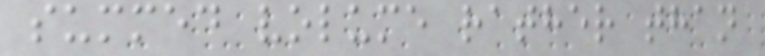summed volume rather than
